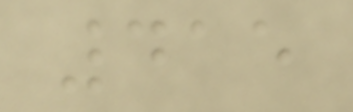415
